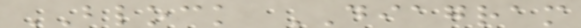BLOCK DIAGRAM
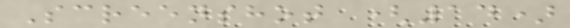Screenshot (14)
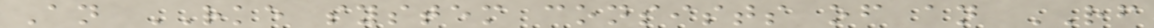An RKE system consists of an RF
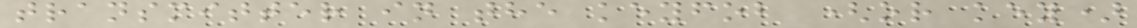transmitter in the keyfob (or key)
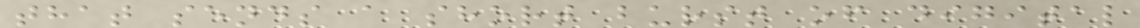that sends a short burst of digital
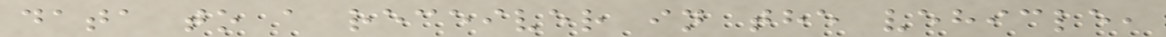data to a receiver in the vehicle,
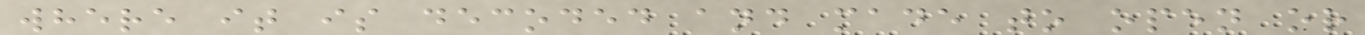where it is decoded and made to open or
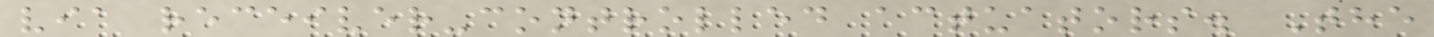via receiver-controlled actuators. The
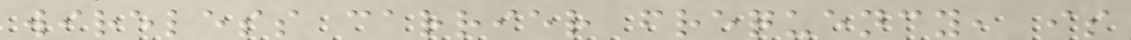wireless carrier frequency, is
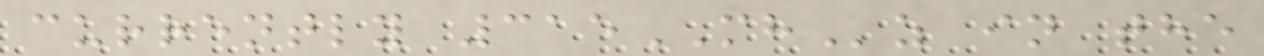currently 315MHz in the
